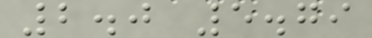2.0 5.79
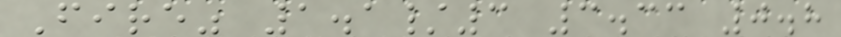Fire" 1.1/3 3.33 0.8
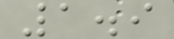1.9
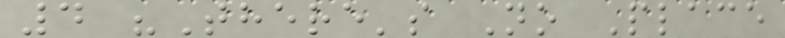4 "There's No Place
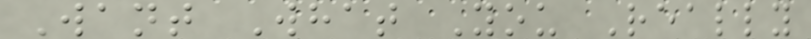Want What You Really
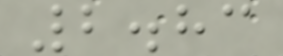2.83
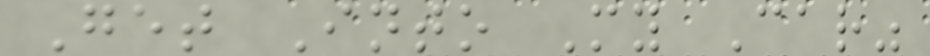Get Into My Car"
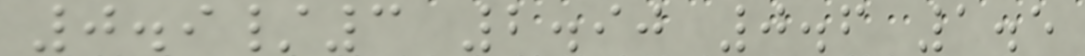0.9/3 2.90 0.6 1.5
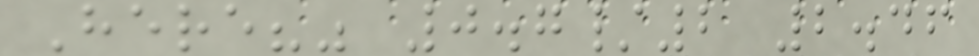Here?" 0.7/2 2.46
